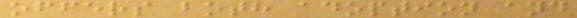offers both adoption and
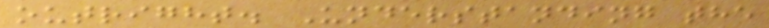outright. Understanding the
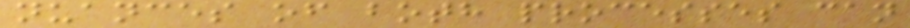nuances of both processes can
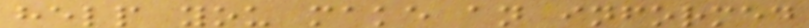help you make an informed
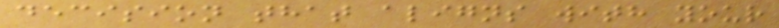decision that aligns with your
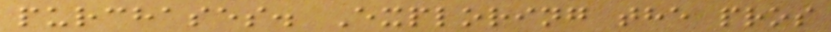purchases. Exploring the pros
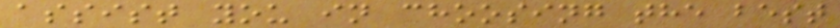assist you in choosing the best
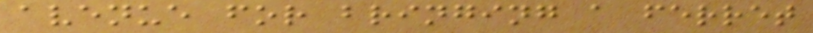avenue for bringing a ferret
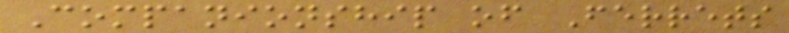Companionship of Ferrets
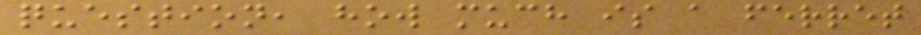question, how much is a ferret
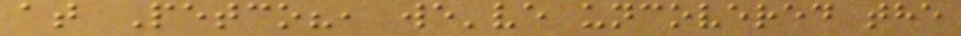at Petco?, we've uncovered the
